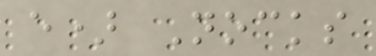e) Nocks
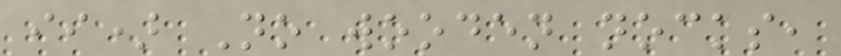ii) No wooden nocks,
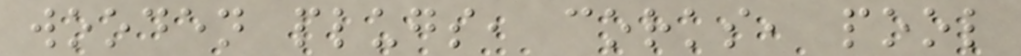wooden plugs, corks, pool
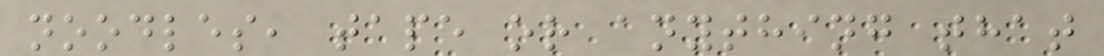noodles, tape or anything that
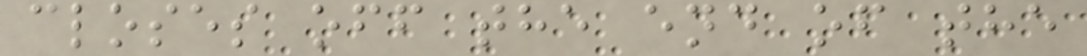closes off the end of the
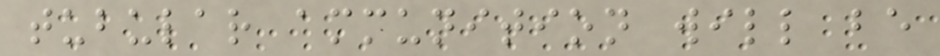tubular ammunition will be
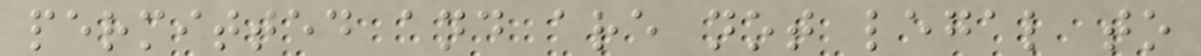permitted and are not legal to
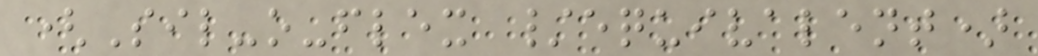(Sil-o-flex /equivalent)
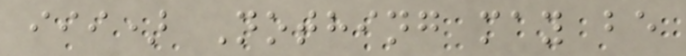iii) Nothing may be
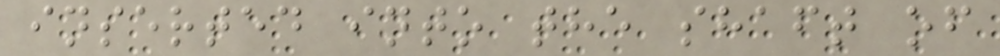inserted into the shaft of
